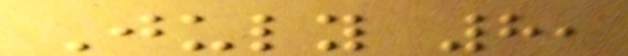July 8,
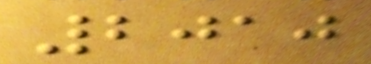2010
